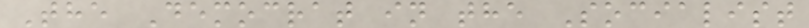The Democrat in the Socialist
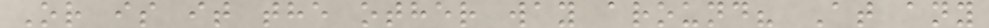Or is it the other way around? At any
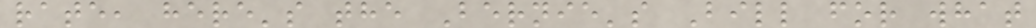rate, here's the Bernie's Bill for what
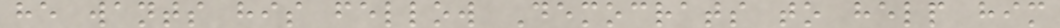he wants his fellow Democrats to help him
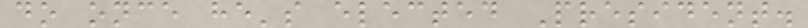do once he's elected President.
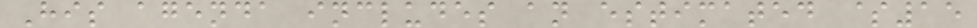His agenda includes an estimated $15
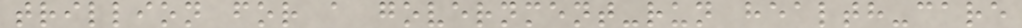trillion for a government-run health-care
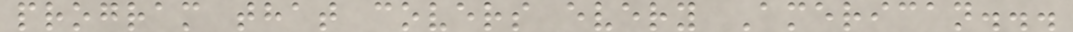program that covers every American...
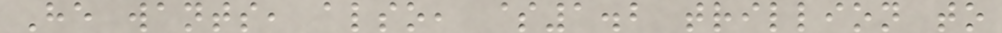He wants, also, $1.2 trillion to
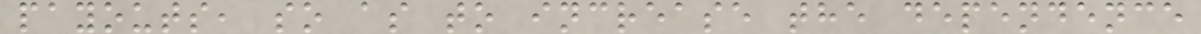payouts, so as to increase the dependence
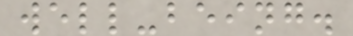well-being.
